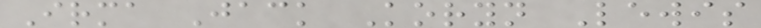Irma Jack Koryn Lewis
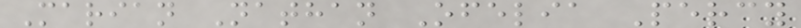Marian Nathan Ofelia Percy
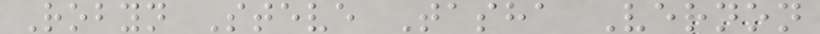Robyn Steve Tasha Vernon
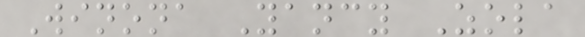Winona Yancy Zola
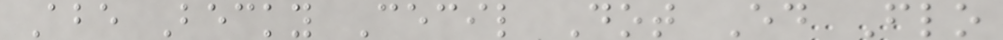Abe Becky Cecil Dot Ed Flo
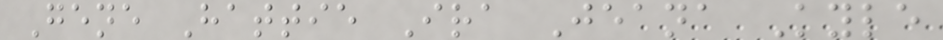Gene Hattie Ira Jeana Kyle
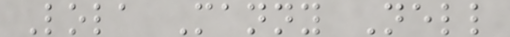Lola Manny Nell
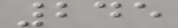245
